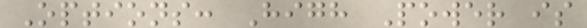Options: High Power is
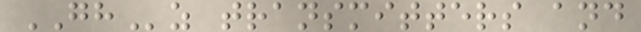GHz transmitters and
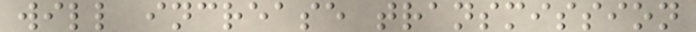will increase transmission
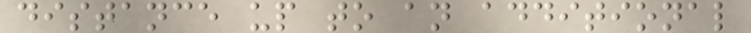distance up to an additional
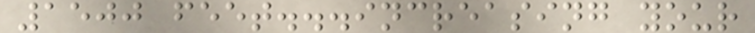1500 feet...increasing your
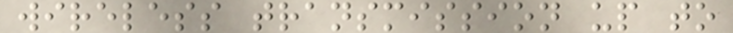wireless transmission up to
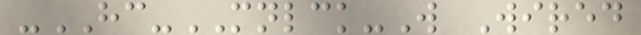-HC-MNLCK-W Wired
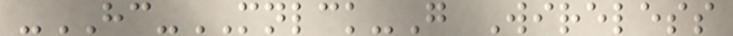-HC-MNLCK-G Wireless
